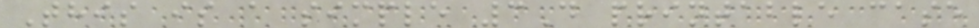This is a simple 3D printable case
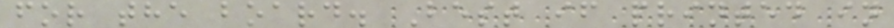for the board. Best if printed in
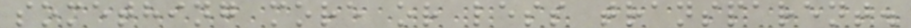something more or less transparent.
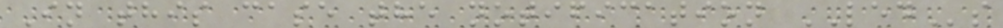In this case the notification LEDs
